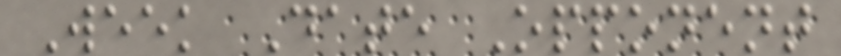Week Date Opponent
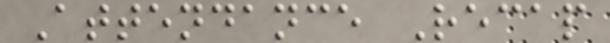Attendance Recap
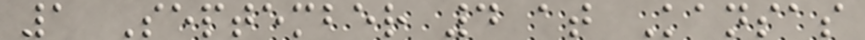1 September 4 at Kansas
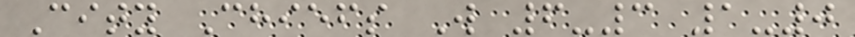City Chiefs W 6-3 1-0
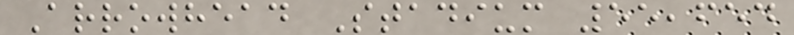Arrowhead Stadium 55,654
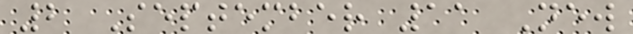2 September 11 New
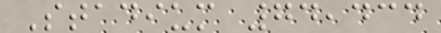Stadium 74,434
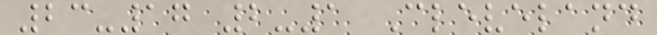23-17 2-1 Cleveland
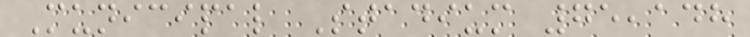Municipal Stadium 75,148
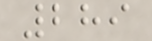289
